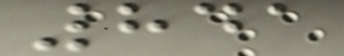841
